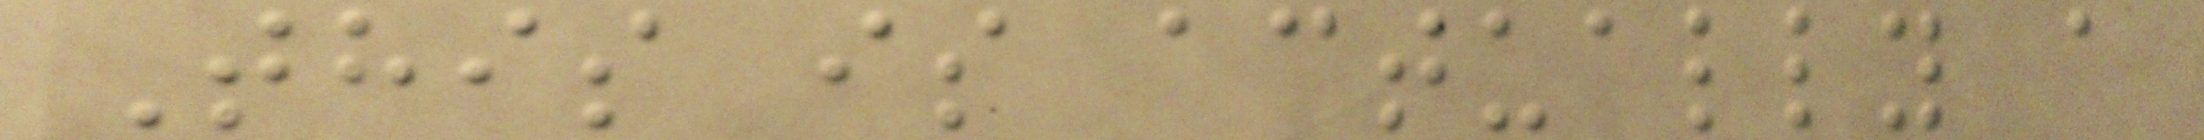This is actually a
